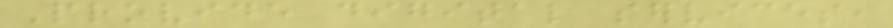Provide digital services,
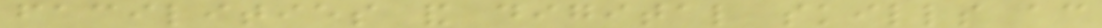facilities and digital skills according
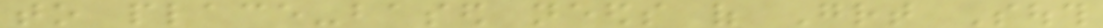to place-based needs of Great South
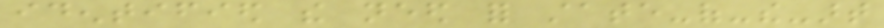identified the need for state-of-the-art
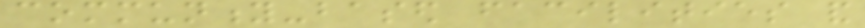community-based facilities and
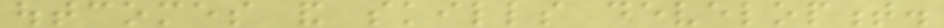outcomes and skills development.
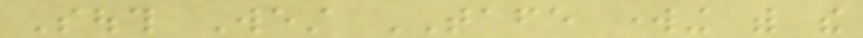South West TAFE working with the
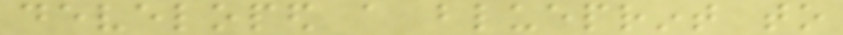developed a blueprint to
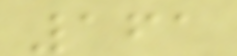161
